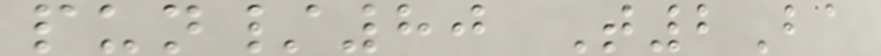pun/80 T2Ba
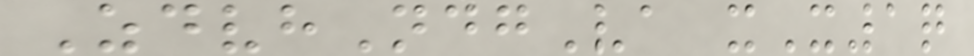ZdvhNdgVa xX1q
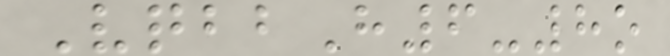VqbbH6-8o
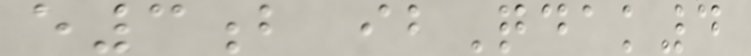e3b ibQdak4
